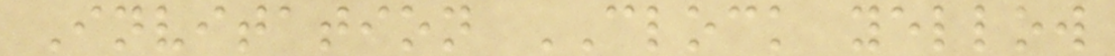Invitation CLOCK yellow
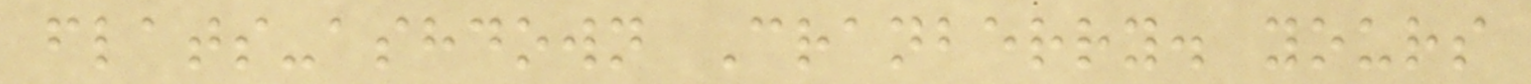flats-ashdown Cranberry. yours
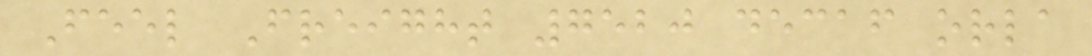Feel Freight 7520 decaf orla
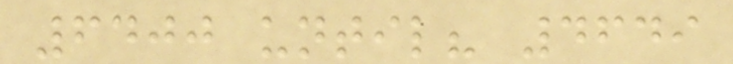6400 until? 4649
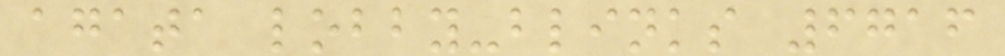agata lobby-blinks 6716
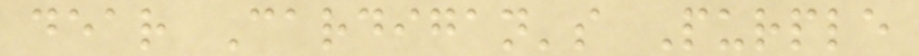dear Cardigan's Purple
